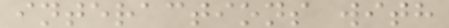interactions with
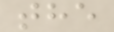the
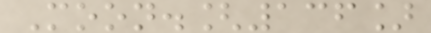Moon.[136]
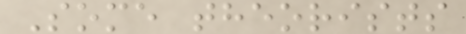Some theorists
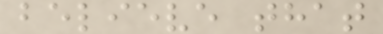believe that
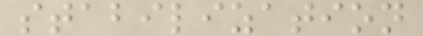stabilization
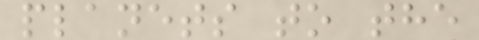planets to the
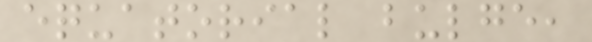equatorial bulge,
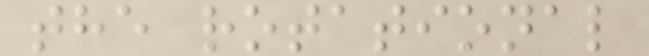the rotational
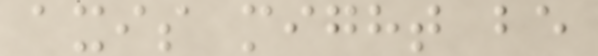axis might be
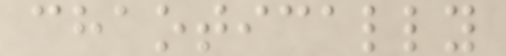chaotically
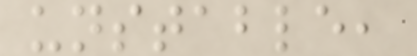unstable,
